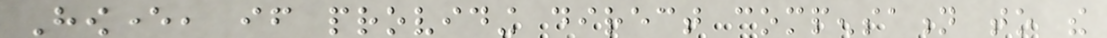However, if providing direct compensation to the
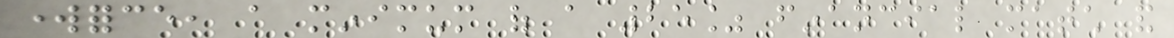workforce, a minimum of a 25% financial match and
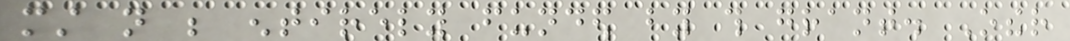must not be entirely funded by this grant. Other
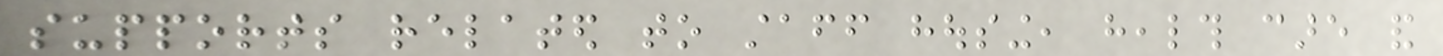supports related to staff housing, health care and
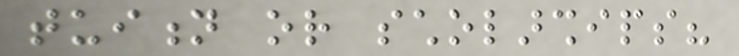tuition or scholarships?
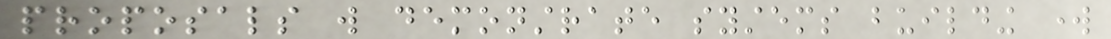proposals will demonstrate systems building work
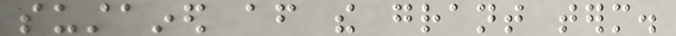sustained after the grant term.
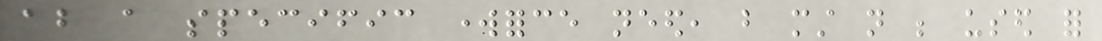about a specific workforce need, but must not be used for
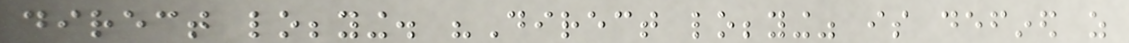direct lobbying. "Direct lobbying" is defined as
